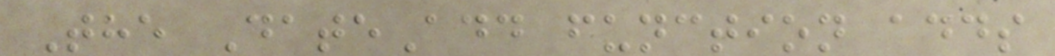The DateAdd function adds
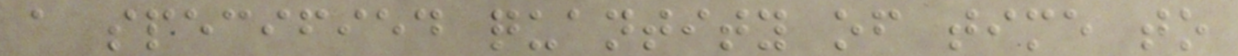a specified quantity of time to
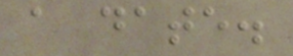a date.
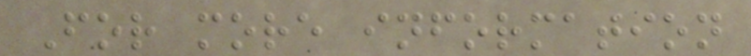For more information
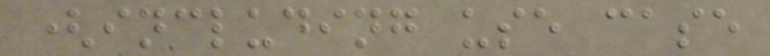(including use case
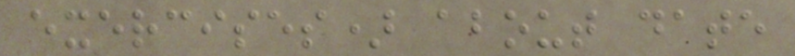exercises) about date
